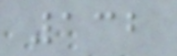132
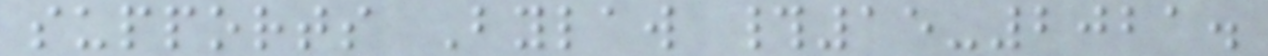supports Bylaw #15-2021.
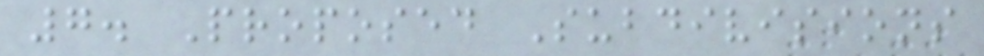7. Proposed Subdivisions
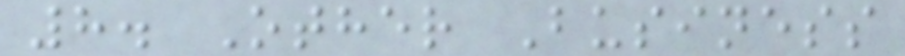8. Other Business
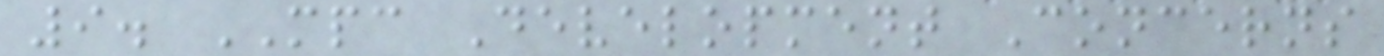9. MPC Development Concerns
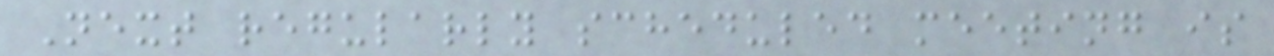Next regularly scheduled meeting is
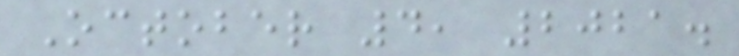October 4, 2021.
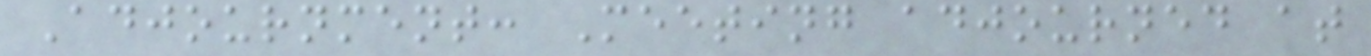Adjournment: Meeting adjourned at
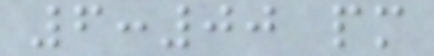6:00 pm
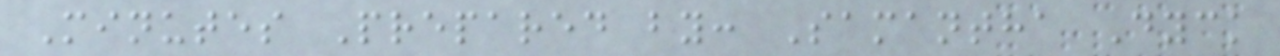Minutes Prepared by: Samantha Dyck
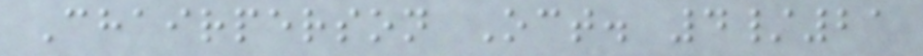Chairperson Oct. 4/21
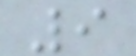9
